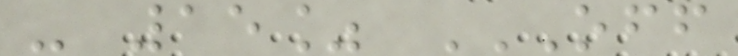- 15% OFF
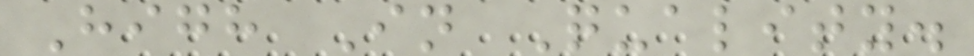High In Quality.
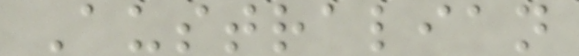Australian
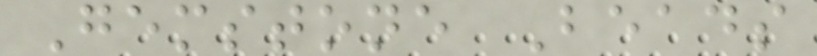Gemstone Beads
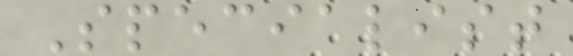Specialist
